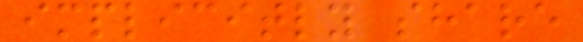implicitly share
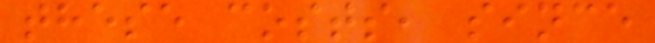these costs, since
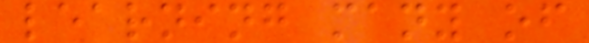learning many of
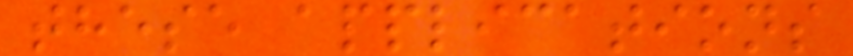these applications
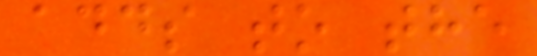adds to the
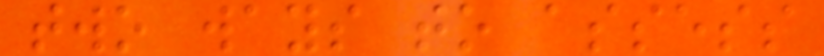two ways to assess
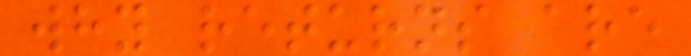why returns are
